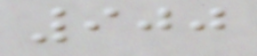900
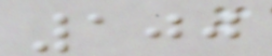100
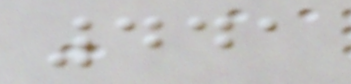441
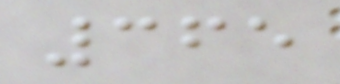365
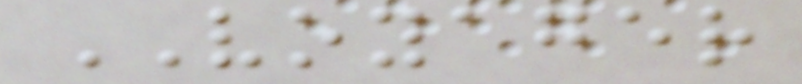VOYAGER
